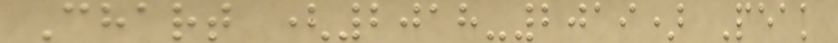Chart (2018-2019) Peak
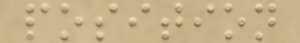position
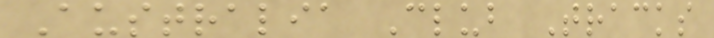Australia Club Tracks
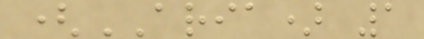(ARIA) 1
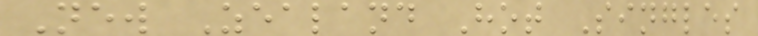New Zealand Hot Singles
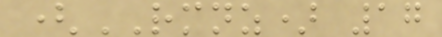(RMNZ) 17
